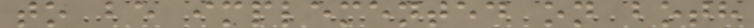to be implemented on both
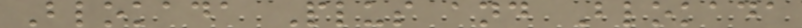Blokada Plus and Blokada
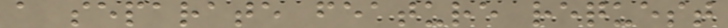a separate feature request
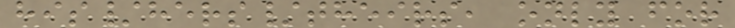his/hers/theirs, only for
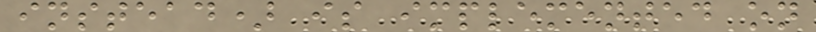instead) is implemented on
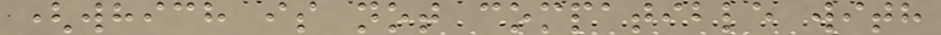(which is not compatible with
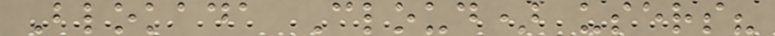Blokada Cloud) users?
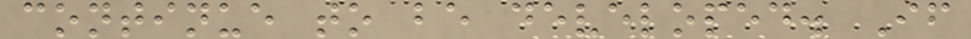continue to be developed. If
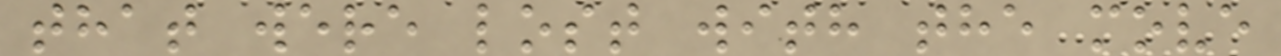that were lost with the move
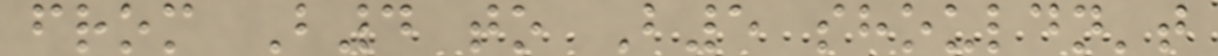from B4 to B5 shouldn't
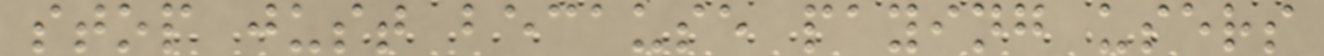stop just because paying users
